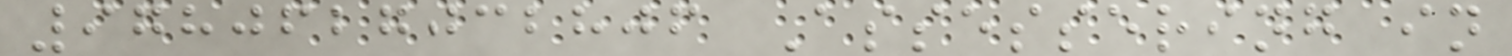9780627032806 Assessering in
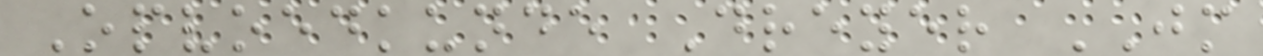Opvoedkunde Dreyer JM
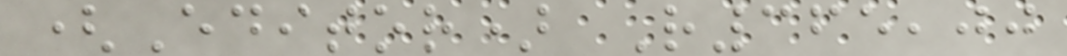(Editor) R365,00
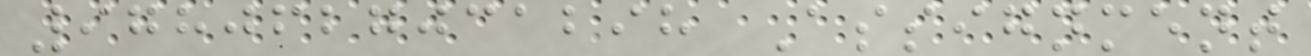9780627031298 Assignment
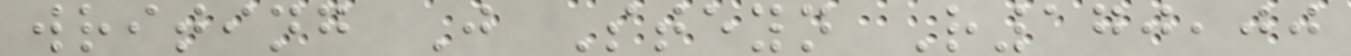writing J Steyn R170,00
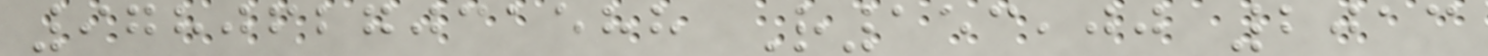9780627031588 R153,00 2013
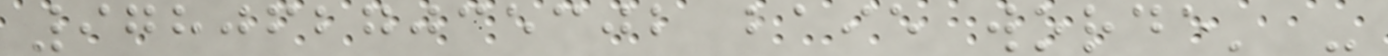9780627035302 baie worde' -
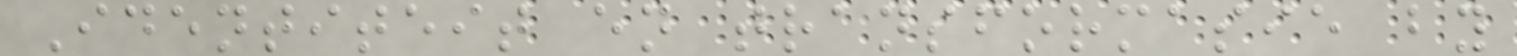Identiteit en transformasie by
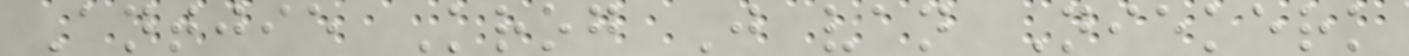Antjie Krog J van Niekerk
